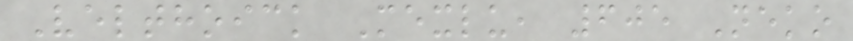Velthoick Mexlu, 605 Neko
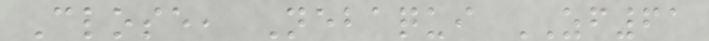Close, Nebaqui ZF61
